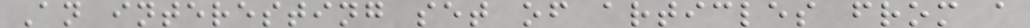An interesting set of articles from a
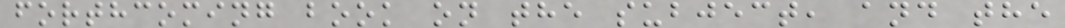forthcoming book on the subject, and the
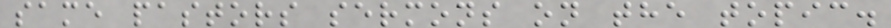same pastors sermons on the topic.
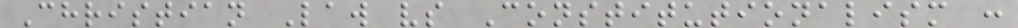Christian Law vs Constitutionalism :
